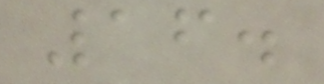16.
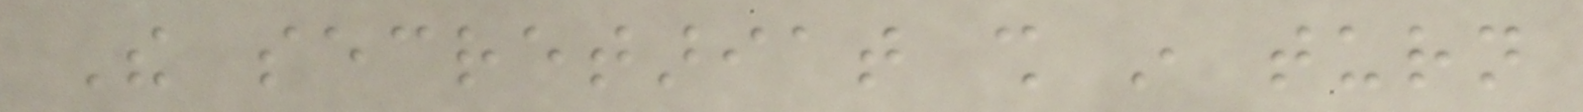The secretariat shall in turn
